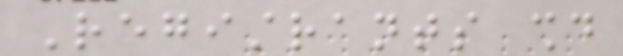Registrants should
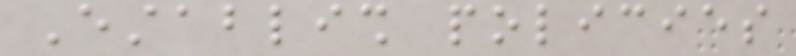Establish policies
